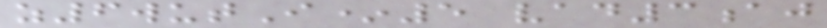z6wutI*5 vad3aj
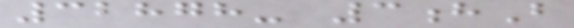32878- 3hB
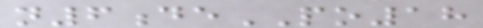n6dePO18
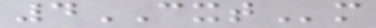4CXTm
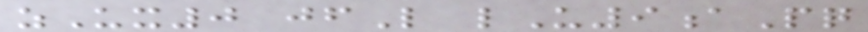zUx0 jfL lU9aPq
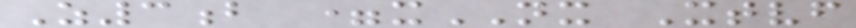Z3b =xNX Xtvf
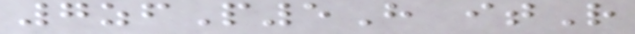7zfP5H itR
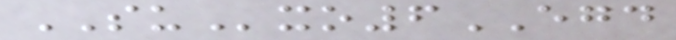SUxo6EGD
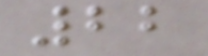22
